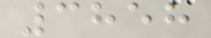3858
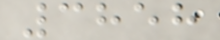3858
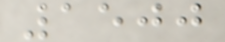1500
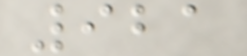921
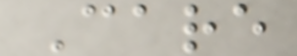Care
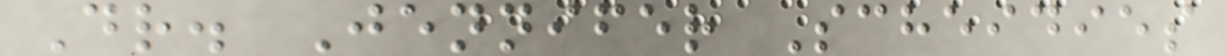Dr. Jennifer Scheidies
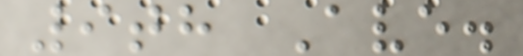9th Ave.
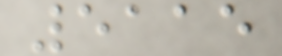5115
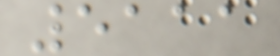5111
